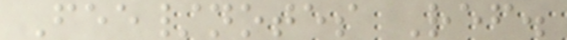Fee/notes Ref.
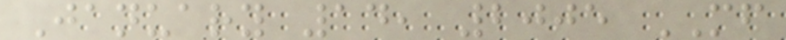January 14, 2005 MF
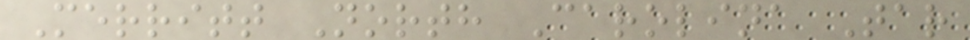Merritt North Carolina Tar
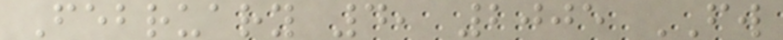February 4, 2005 FW
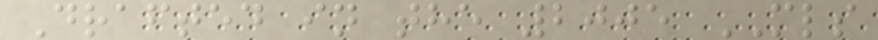Drafted in the 2005 MLS
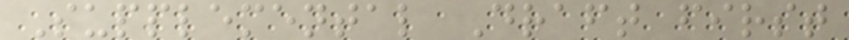Supplemental Draft first
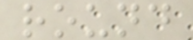round
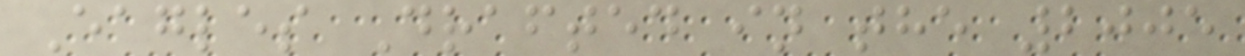Eagles Drafted in the 2005
